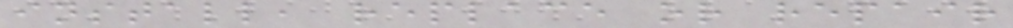install, replace or repair
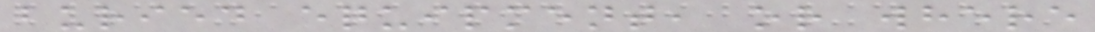buried equipment, or where
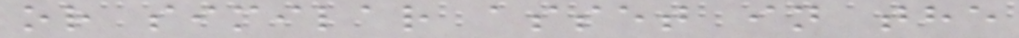or similar asset in the
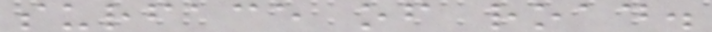surface of road.
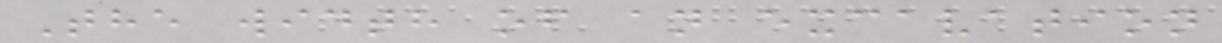The width of an excavation
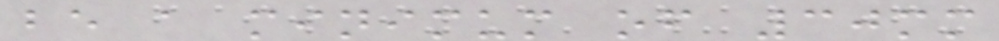be a minimum of 30mm
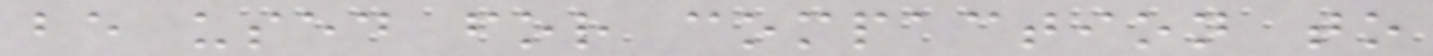be used for compaction to
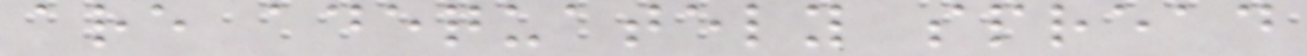are adequately spread
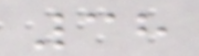38
